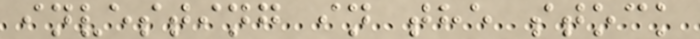investing in the stock
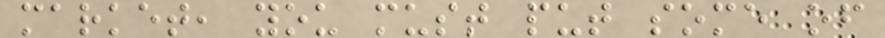market, you must put some of
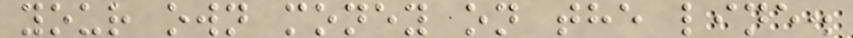your own money on the line.
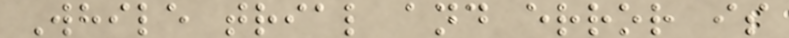While trial and error is
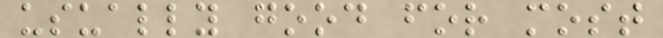usually good for most
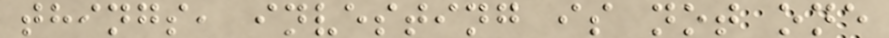things, investing is not one
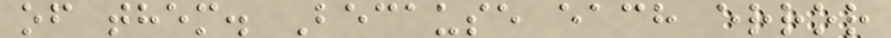of them. Because each error
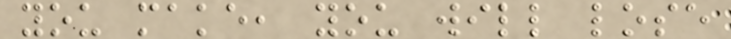you make, you will lose
